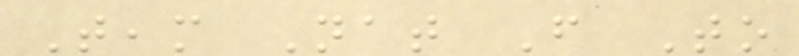Team Nat From To
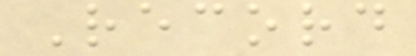Record
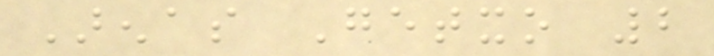Arenas Getxo 2
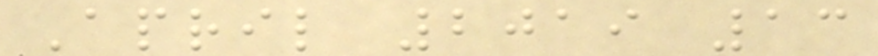April 2019 13
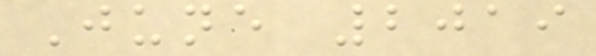June 2019
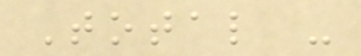Total -
